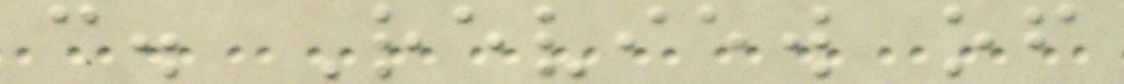c. Review of
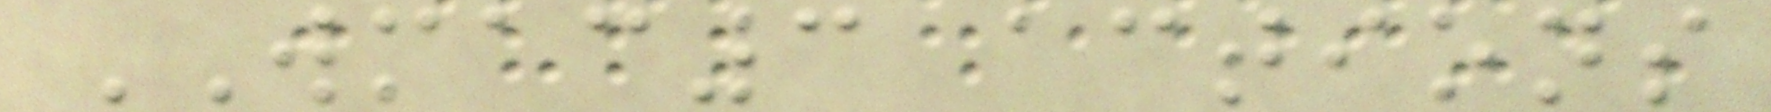WMAC3 actions
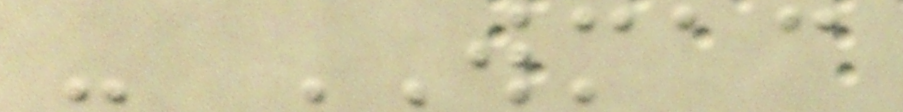- WMAC
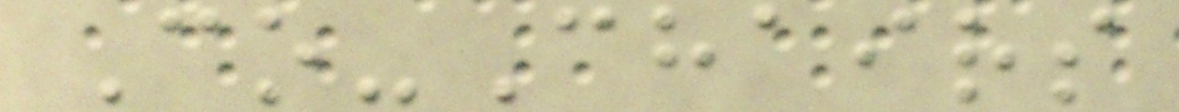Co-Chairs
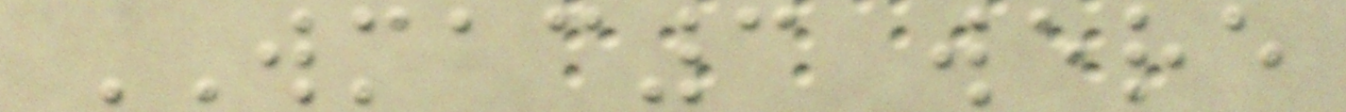WMAC3 were
